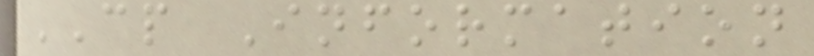CP Information
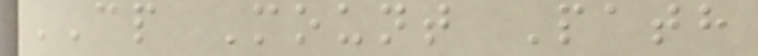CP Mount Path
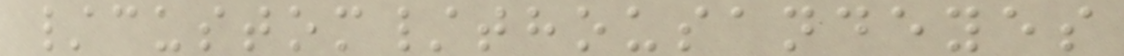/custom/thousandeyes
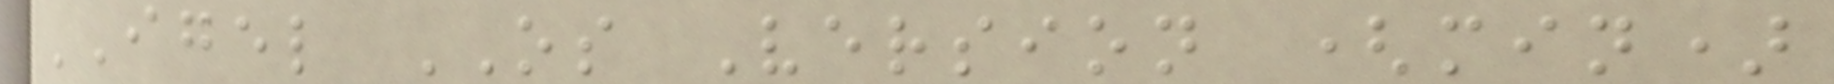IGEL OS Version (min)
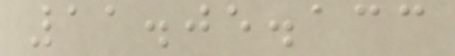11.05.133
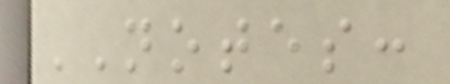NOTES:
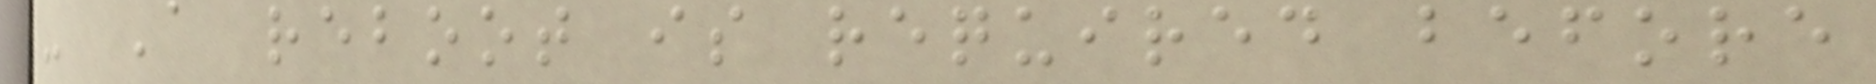- A reboot is required before
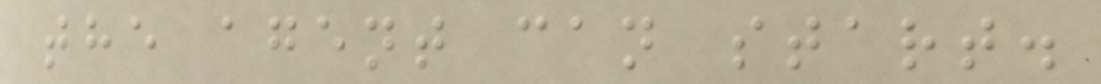the agent can start.
